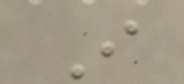I
